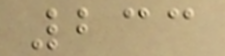233
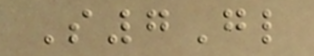S7Gl
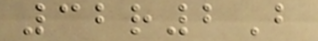32r2B
